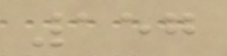157
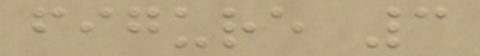figure 3
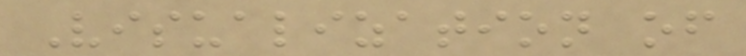Visualization of
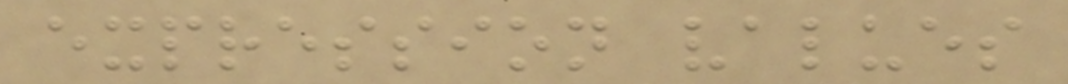expression values
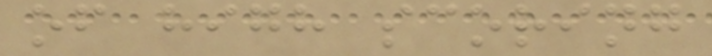of high scoring
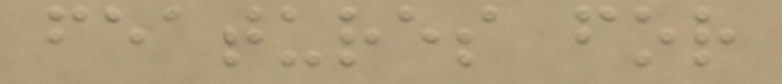features for
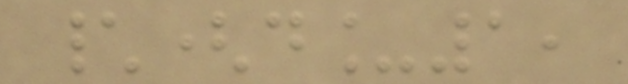\(d_1,
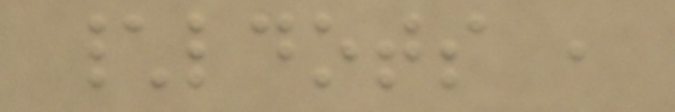\ldots ,
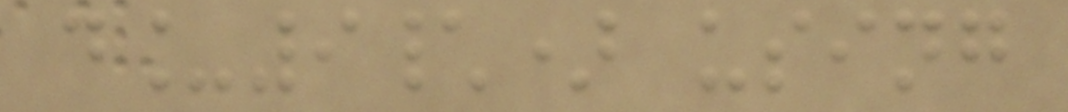d_9\) using
